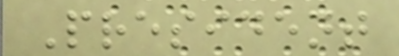President
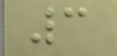3
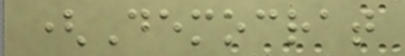(Democrat
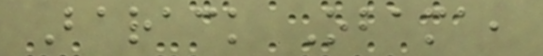Barack Obama,
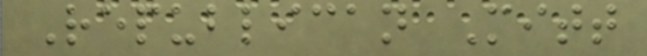Republican Mitt
